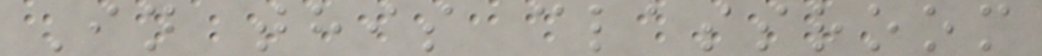In this classroom
